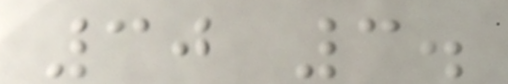30 3.
